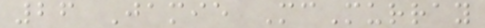26 Jamie McMurray
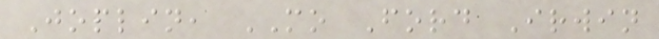Joplin, MO Ford Irwin
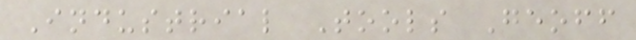Industrial Tools Geoff
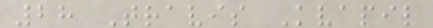28 Travis Kvapil
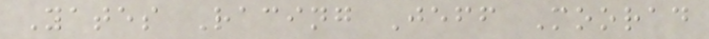Yates Racing Jeff Moorad
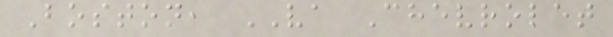Boston, VA Chevrolet
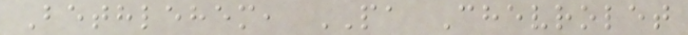Bethlehem, PA Chevrolet
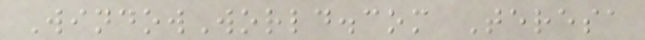WindowWorld.com Teresa
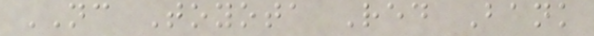NC Toyota Red Bank
